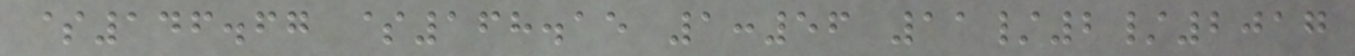$146.67 $168.15 1:56 11/2/2017
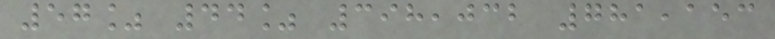57% 44% 398,032 781,153
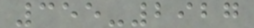355-2927
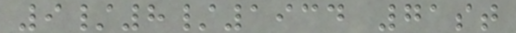9/8/1934 71st
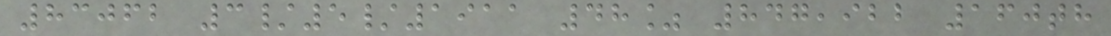83062 3/5/1911 48% 847,922 160th
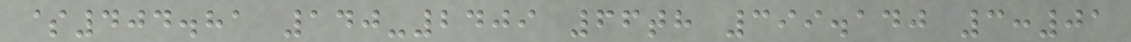$404.81 140-2409 66th 399.140 3:01
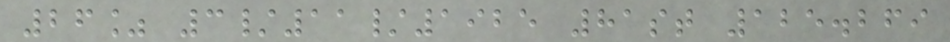26% 3/11/1925 81st 125.269
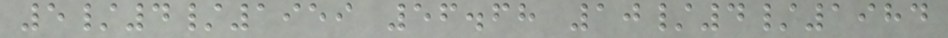5/4/1959 56.68 10/4/1984
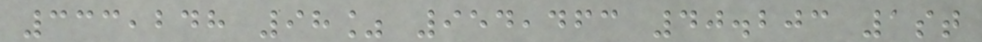333,248 98% 954,463 40.203 1st
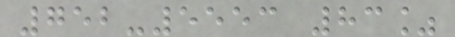752-5553 83%
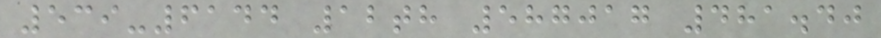539-6144 12th 587017 481.40
